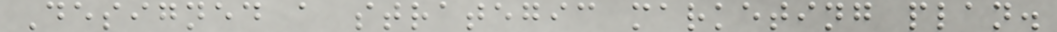Designed a strategic marketing plan.
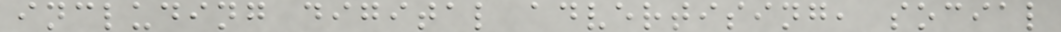including digital advertising, social
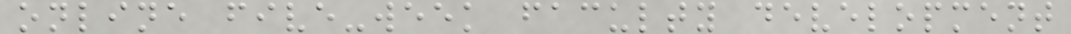online five-week faculty development
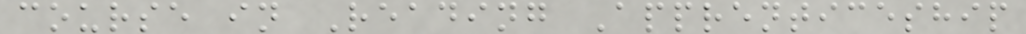course in Reading Apprenticeship
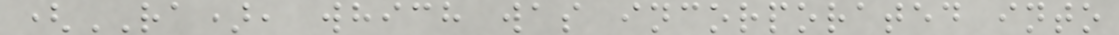(RA), which was incorporated into
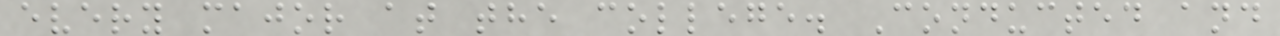every major at the college. Conducted and
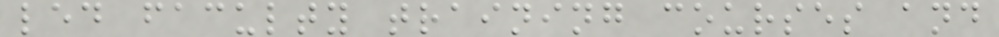led faculty training courses and
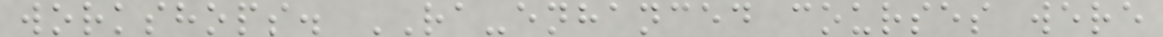workshops. RA-enhanced courses were
